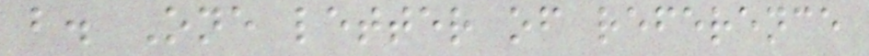b. One letter of reference
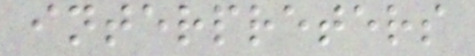interpreters
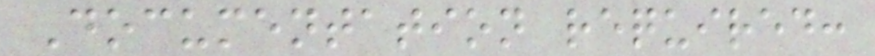Documentation required:
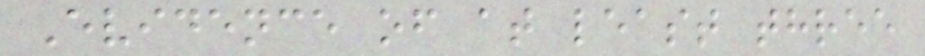Evidence of at least three
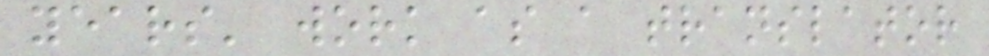years' work as a translator
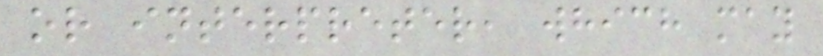or interpreter, which may
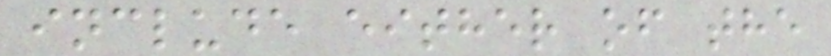include either of the
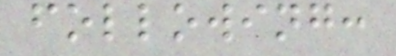following:
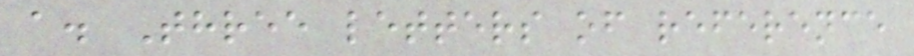a. Three letters of reference
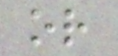or
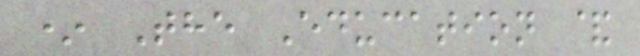* The Education &
